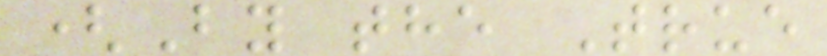(By the True
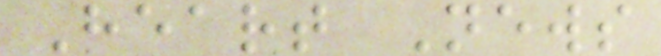Heart News
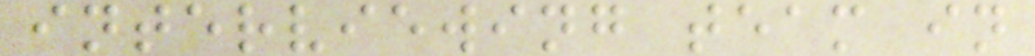interviewing team in
